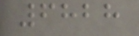6828
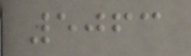5063
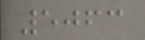5063
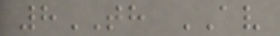8TH AV
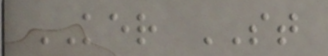KER ST
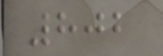802
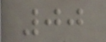00
